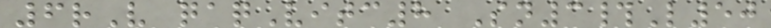6rV qaqVitc8 Sn3#L50
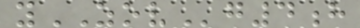yZOVg4h
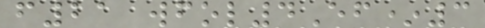f21 wfol4Ef*3
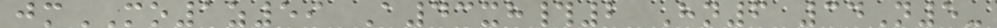jmMO1z59 A43xh#2 Hn6 34N5-
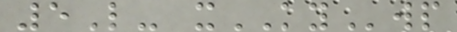5L- xKYwp
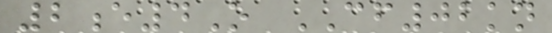2e4O CF02kn
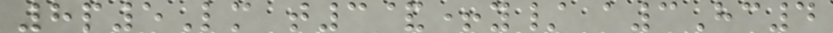8p5Lm t3&+y/ a3Hc4
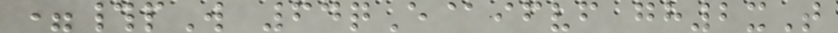=#pW 64qE@ifvf gh2xT
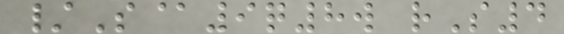/S@9q8w rS4
